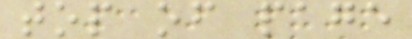top of page
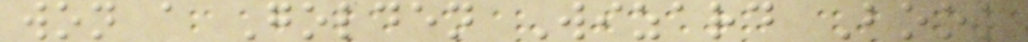won a Golden Wizard Book
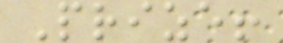Prize!
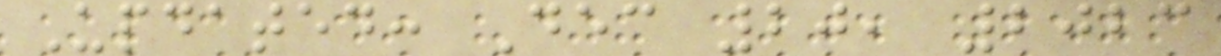Updated: Dec 20, 2023
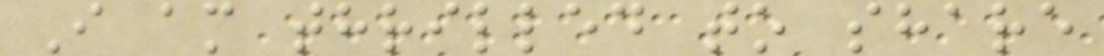I am thrilled to share
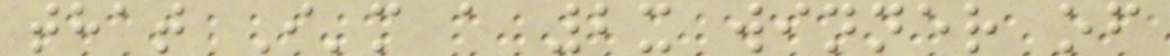that I'm a 2x winner of
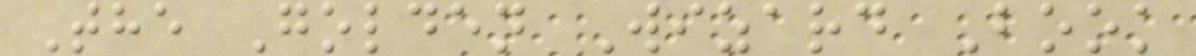The Golden Wizard Book
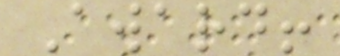Award!
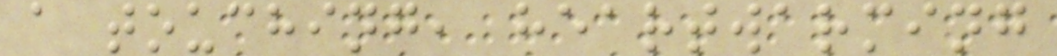a touching, heartwarming
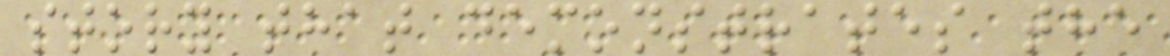story that demonstrates the
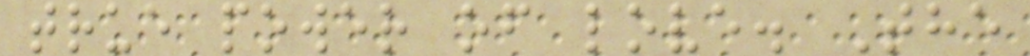true power of love. The
